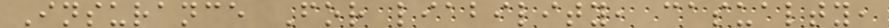Insurance For liability, casualty,
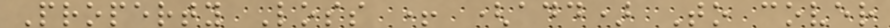Property Loss + (add) To cover
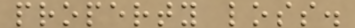property loss.
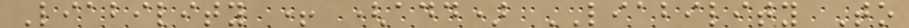Liability + (add) LIABILITY To
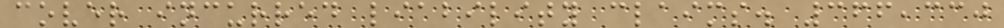cover incurred liability claims. 366,330
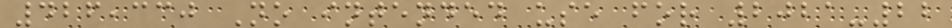426,330 No intended use for 2021-22
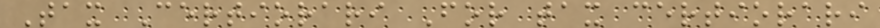Tax Certiorari For tax certiorari
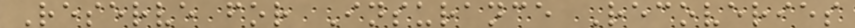Reserve for Insurance Recoveries
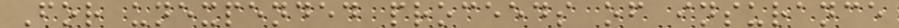For unexpended proceeds of insurance
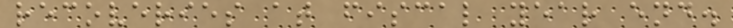recoveries at fiscal year end.
